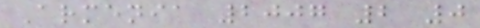Armenia 2007 2 0
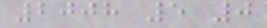2008 5 0
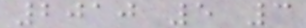2010 5 3
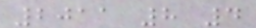2011 8 4
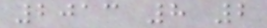2013 8 2
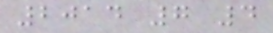2014 7 4
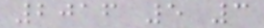2016 5 3
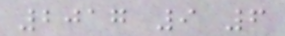2017 9 6
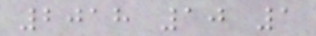2018 10 1
